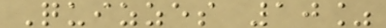Quizzes 10%
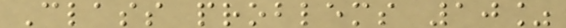Class problems 10%
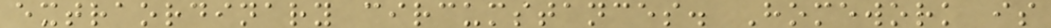extraordinary circumstances. Homework is
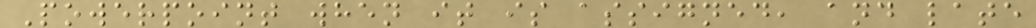Powerpoint when it is assigned, and late
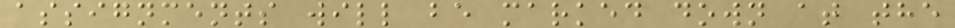assignments will be marked down at the
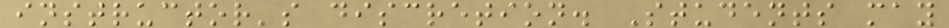instructor's discretion. Students may
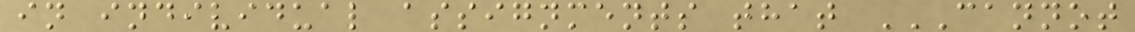in individual assignments that CANNOT
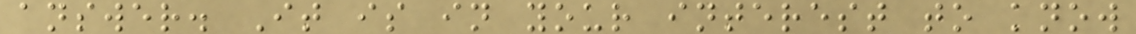answer. It is in your interest to know
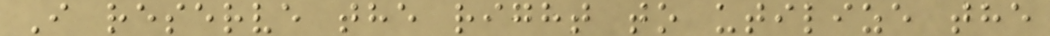I reserve the right to utilize the
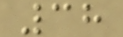38
